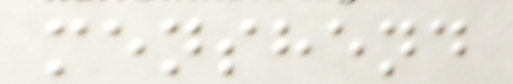menshend
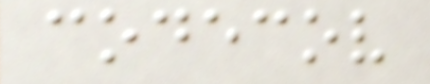codecov
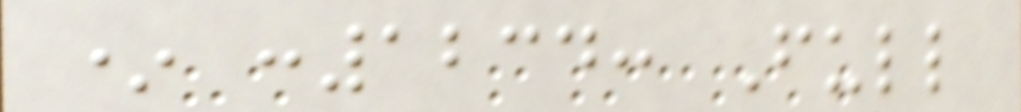* :1234: Full
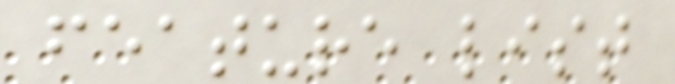feature list
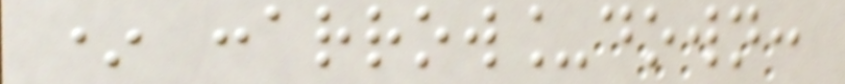* :arrow_down:
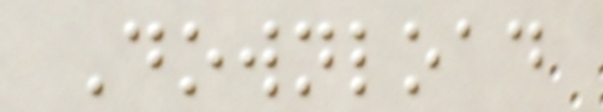Download
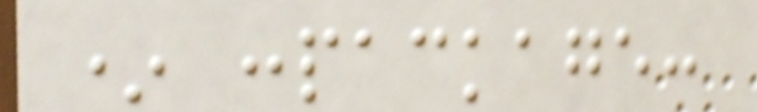* :package:
